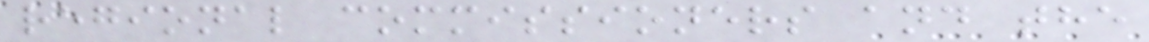regional commissioners and the
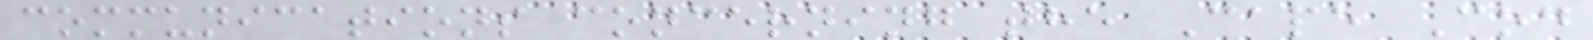communications concerning the Cape Cod
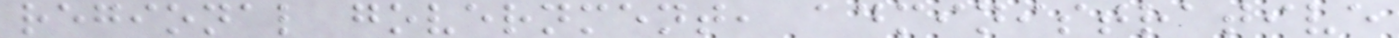regional government, administrative
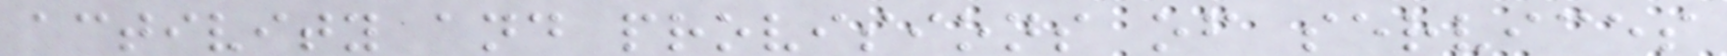activity and provisions of services
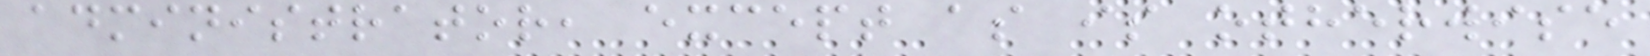administrator, except as is otherwise
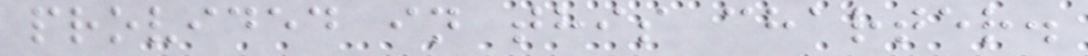provided in this charter.
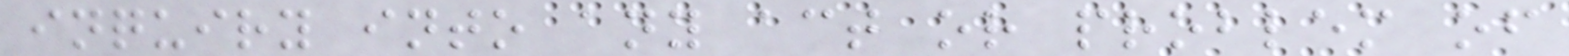inquiry into any act or problem of
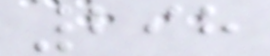298
